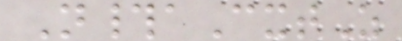N#aCxtZ
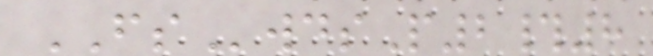FSwdsP2#8
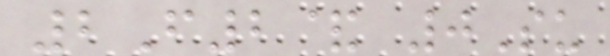2F2& 0Su
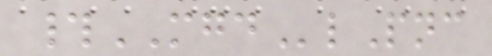#MGDlPnc
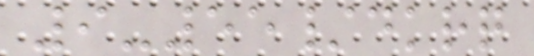9-55/dkrq
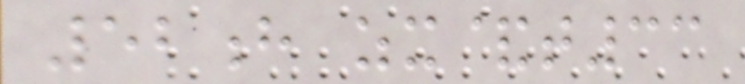52h zx&t33
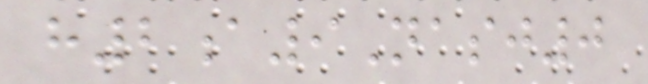h2a9Nasj0
